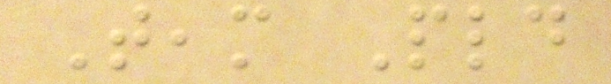Team Pld
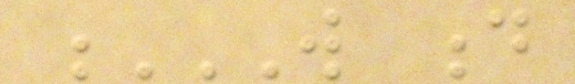W D
